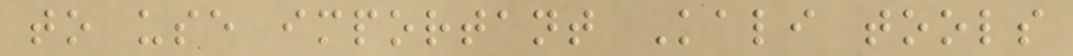to use important Kali tools
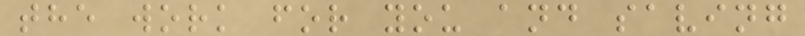the work for you and saving
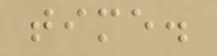time.
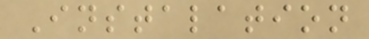Instalation
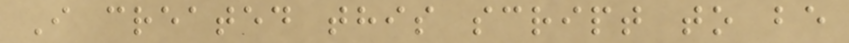I created this script to be
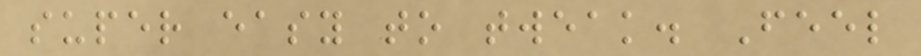super easy to tweak. Feel
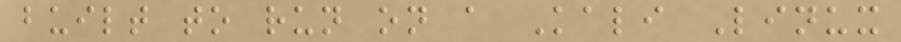built to run on a Kali Linux
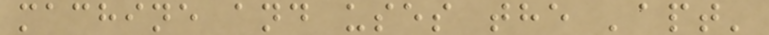machine and uses the 'apt'
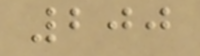200
